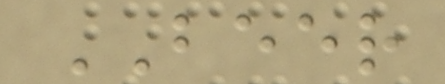BEER
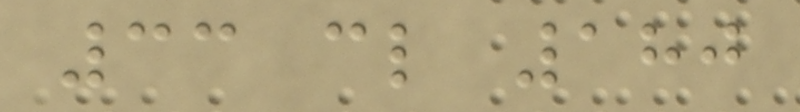33 cl 180
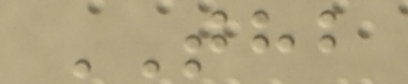THB
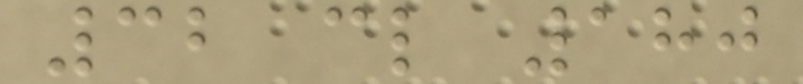32 cl 180
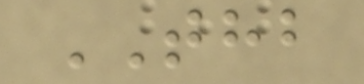THB
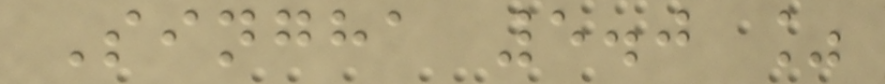Singha 5.0 %
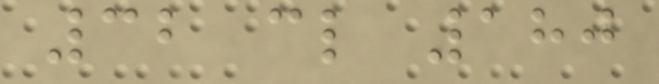32 cl 180
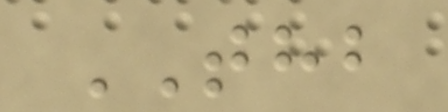THB
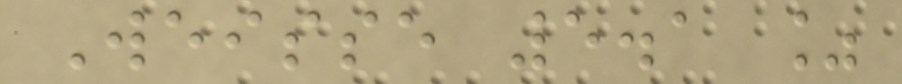Weisse 5.1 %
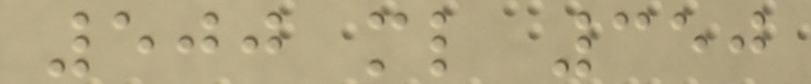500 ml 350
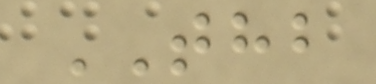THB
